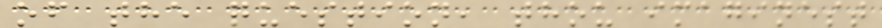of the question, thou imaginest
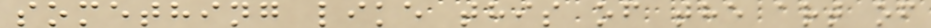something like this of the art of
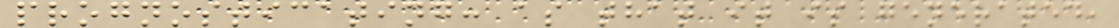prognosticating: as that it is generated,
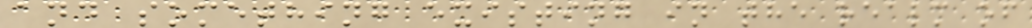and something existing in the realm of
